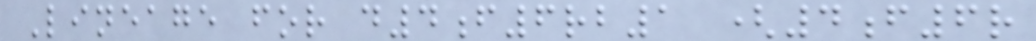Lineage for d4f6rb1 (4f6r
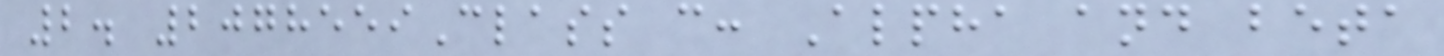2. 2078559Class c: Alpha and beta
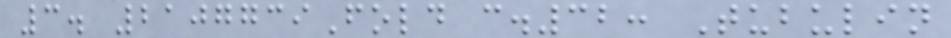3. 2107739Fold c.32: Tubulin
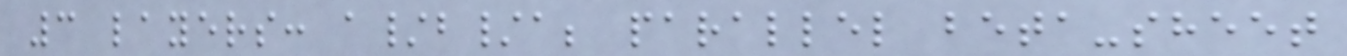3 layers: a/b/a; parallel beta-sheet
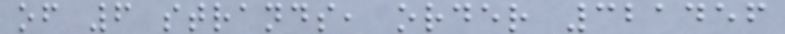of 6 strands, order 321456
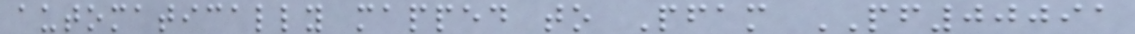automatically mapped to Pfam PF00091
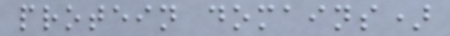protein domains)
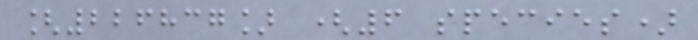[226837] (6 species)
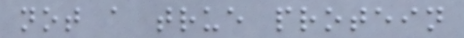not a true protein
